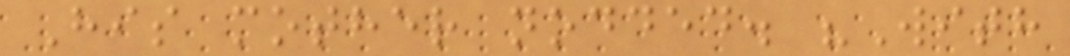His mother nodded. "With
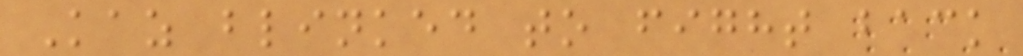Kaz blinked to fight back
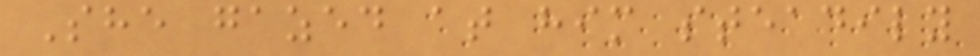She gazed at him steadily
